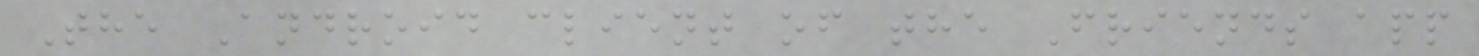The Android client of the Friends app
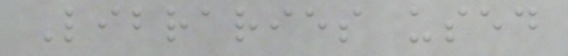Libraries used
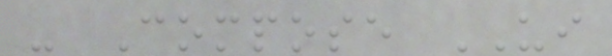- Compose UI
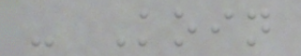- Koin
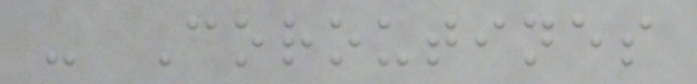- Coroutines
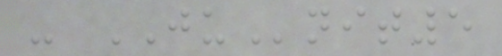- JUnit5
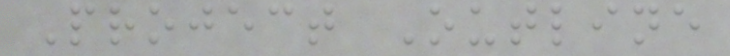Project Outline
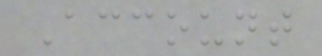Account
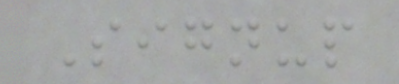Signup
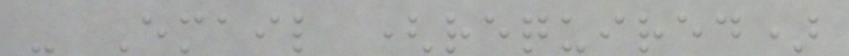- Email (required)
